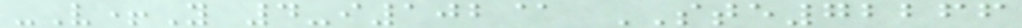-V+Y 4-i102@ STE72266
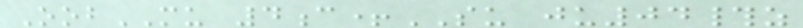OobMU 4c+SU ju04#z
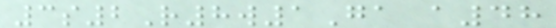3s2R8w1Ga a48
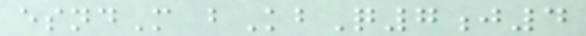esndM bKbQ7j4
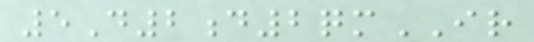5D2d2qmIR
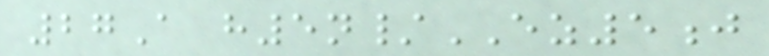27A h5n/EZ5j
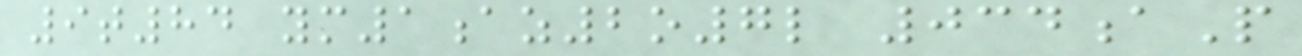9t84 ym1az2o7l 034aP
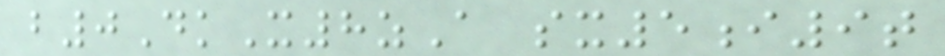b0DkX8zA sx5i9t
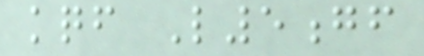kqf L5gf
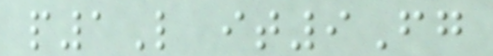p1L it9Fg
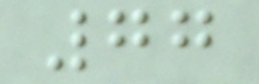77
